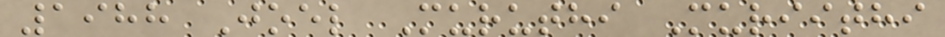1988 Joel Muruthi Muriithi
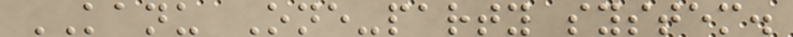KANU One-party system.
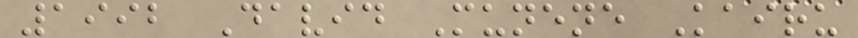1992 David Munene Kairu
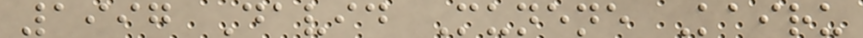1997 David Munene Kairu
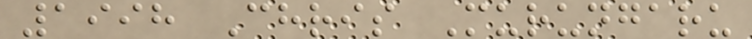1998 Chris Murungaru
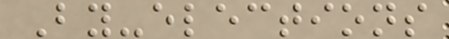By-elections
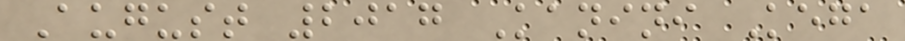August 2017 Kanini Kega
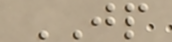JP
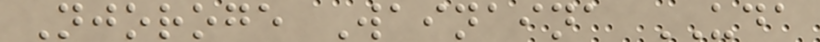Njoroge Wainaina UDA
